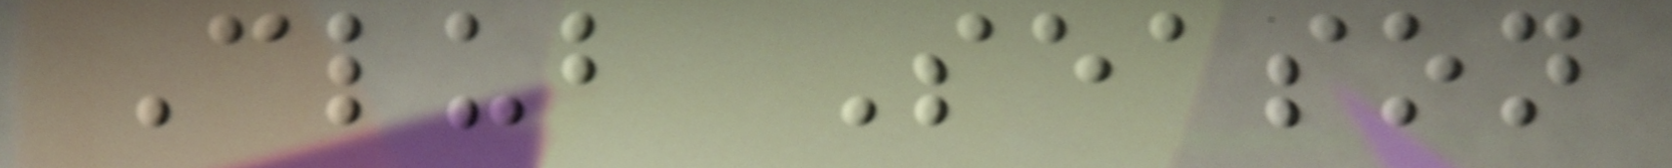Club Season
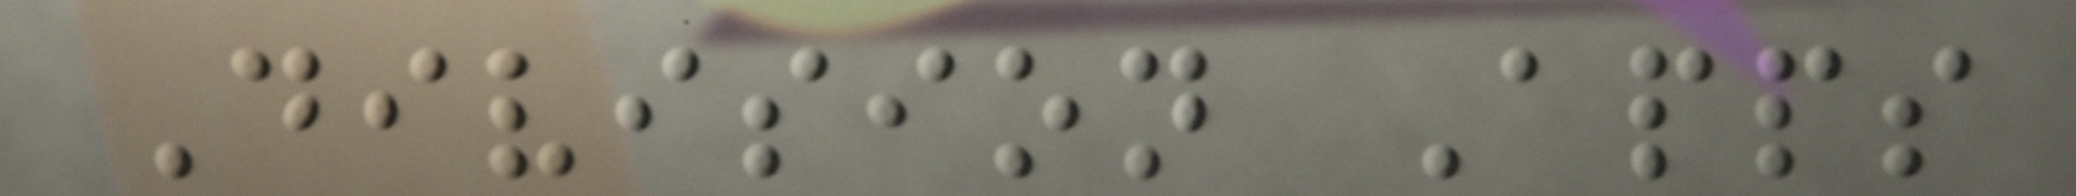Division Apps
